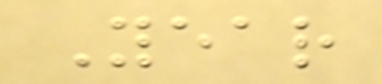Year
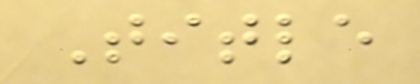Title
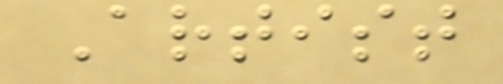Artist
